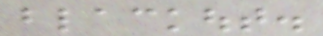blackout.
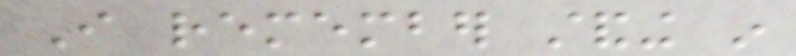I remember standing in
